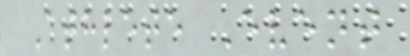Athlete Event
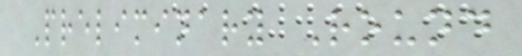Preliminary Round
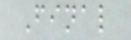Final
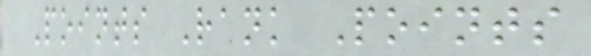Points Rank Points
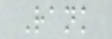Rank
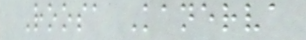Roosa Kanerva
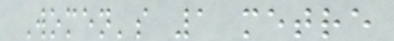Women's 1 metre
